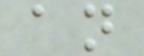an
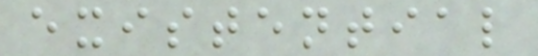existential
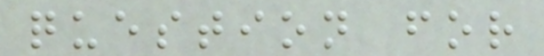question for
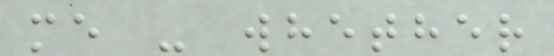me - whether
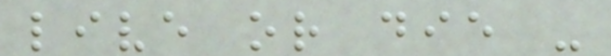live or die -
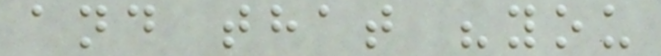and that "you
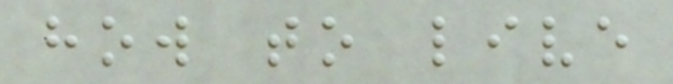how to live
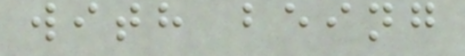with being
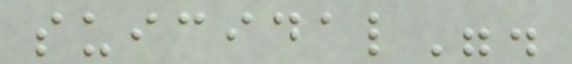suicidal".
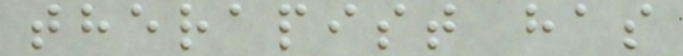therapist has
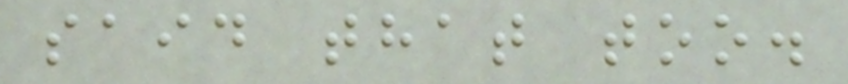said that too.
